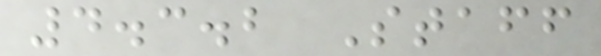4.3.2 Staff
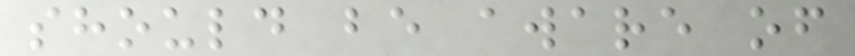should be aware of
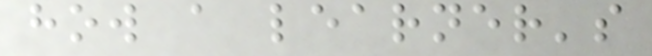how a learner's
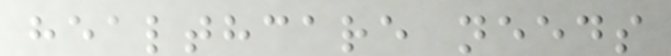healthcare needs
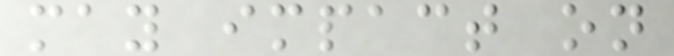may impact on
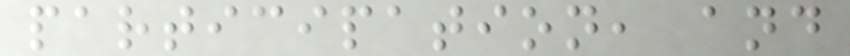participation, and
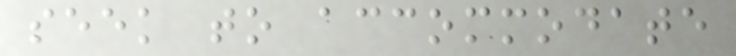seek to accommodate
